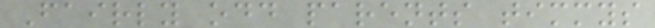Fairly odd parents timmys
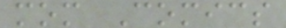mom Comics
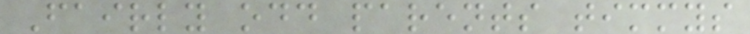Fairly odd parents timmys
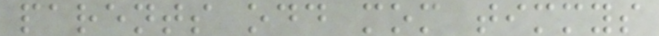parents odd mom timmys
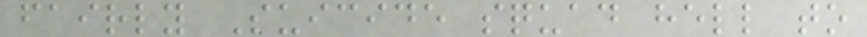fairly Suicide squad hell to
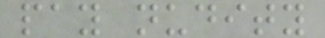pay nudity
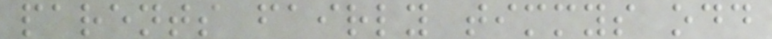parents fairly timmys odd
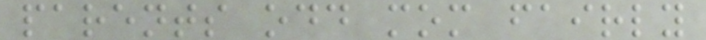parents odd mom fairly
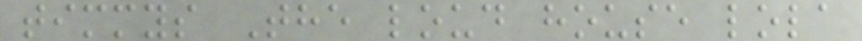timmys The loud house lola
